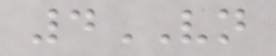4VN
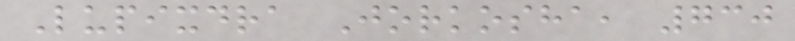Lupixdra Jorkosha, 730
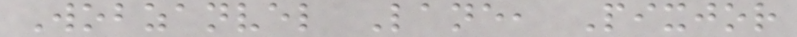Wobzanvel Lane, Pixjor
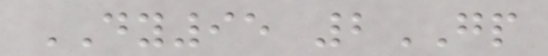DY95 2GP
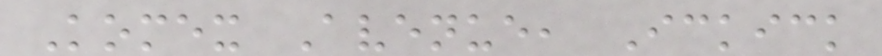Komex Avenue, Ickick
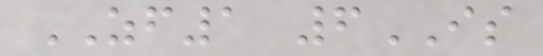ZF1 6IS
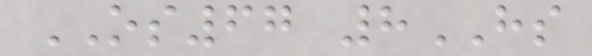OS67 8HS
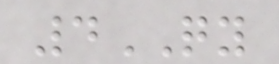4QY
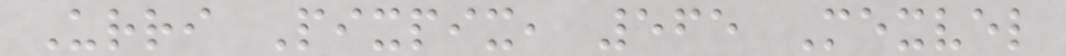Urri Pixpix, 565 Mexvel
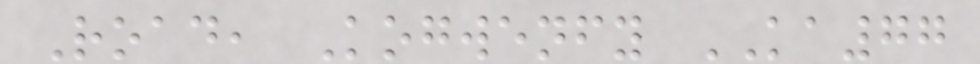Road, Kogwenfy KA77
